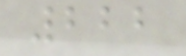222
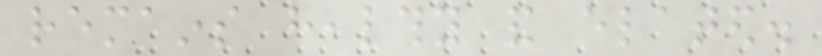remains healthy and elated.
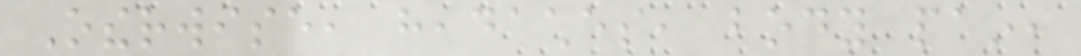Otherwise, headaches, body pain,
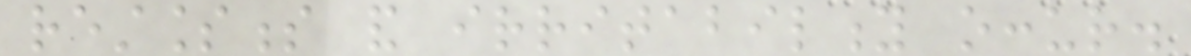restlessness and irritability occur.
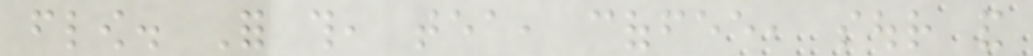flow. For this, tea, coffee, sour and
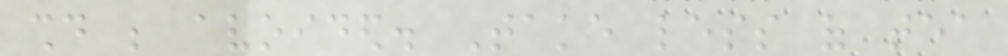should be avoided. Take less of tea
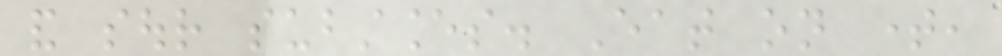and sour substances. Eat on time,
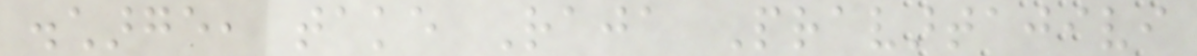discharge, take Raja Pravartajivi
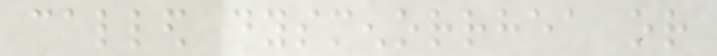called dysmenorrhea or
